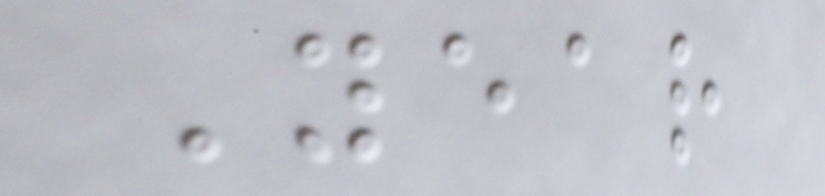Year
